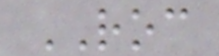ROC
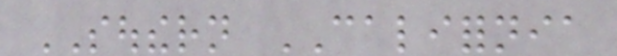SOUTHERN CALIFORNIA
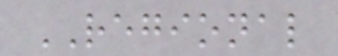REGIONAL
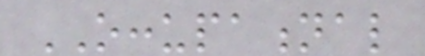OCCUPATIONAL
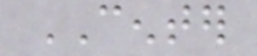CENTER
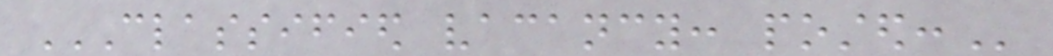CLASSIFIED VACANCY: POSTED:
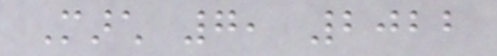March 7, 2022
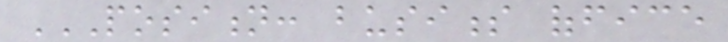POSITION: BUSINESS OFFICE
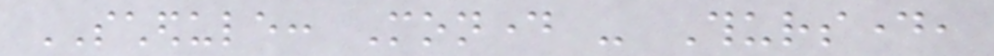SCHEDULE: Monday - Thursday,
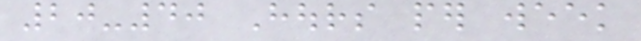20-40 Hours per week
